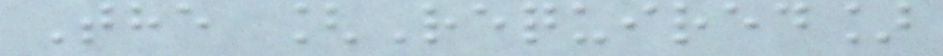The [Required]
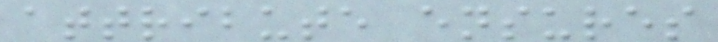attribute ensures
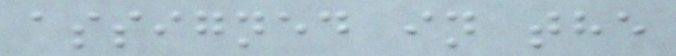assigned in the
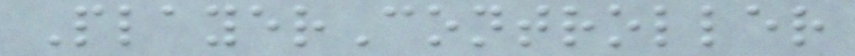PlayerController
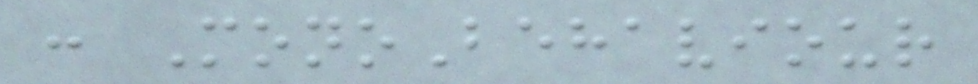: MonoBehaviour
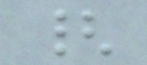{
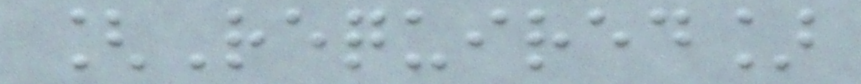[Required]
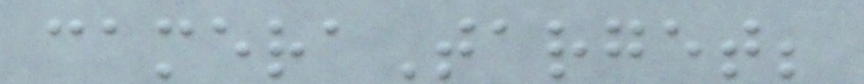cameraTarget;
